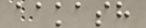aakash
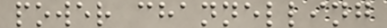power channelling
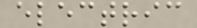electric
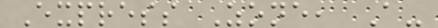Express Zone, A-
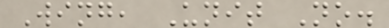Wing, Unit No.
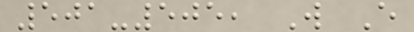501-505, W E
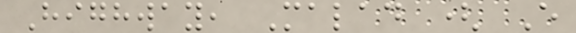Highway, Malad ( E
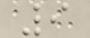9
